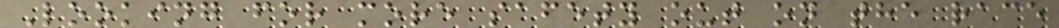Looking for more safety out on the race
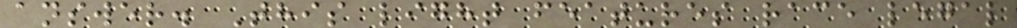answer. This light features race legal
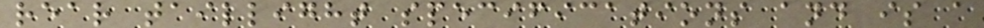rear taillight specifications and is a
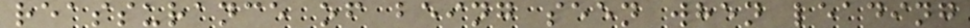reassurance of being seen when leading
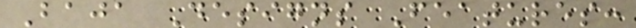Baja Designs Features:
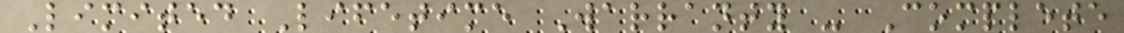Limited Lifetime Warranty - Complete
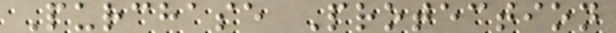Purchase Protection
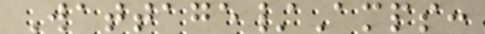Wattage/Amps:
